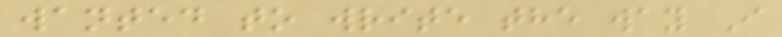wanted to write the way I
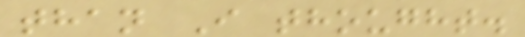than I thought.
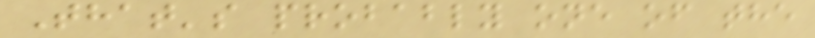That's probably one of the
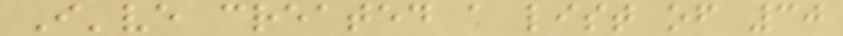I've created a list of 30
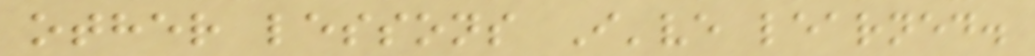other lessons I've learned.
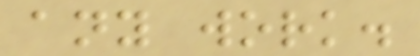any work.
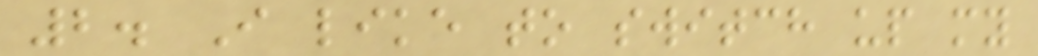2. I like to switch up my
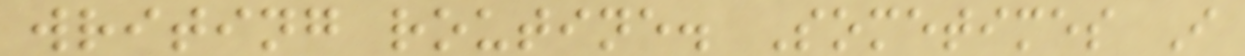writing routine. Sometimes I
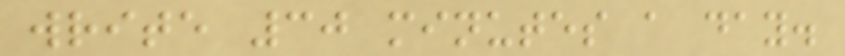write 30 minutes a day.
